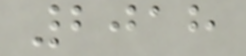2018
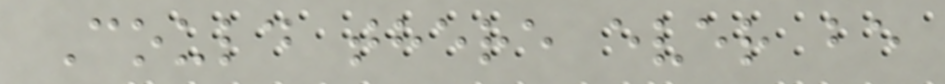Could there ever be
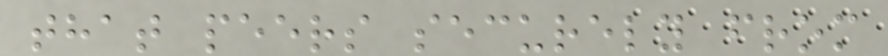that peers securely from
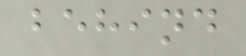behind
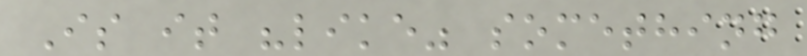Is it "like" something
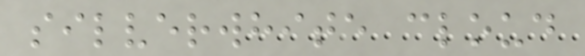silverwhite cloud
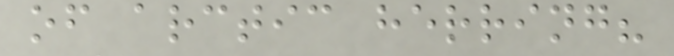of arctic herring?
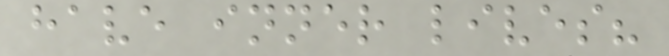have inner lives?
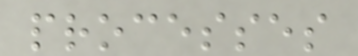processes
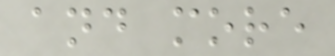and more
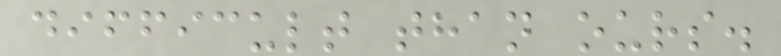difficult than ours.
